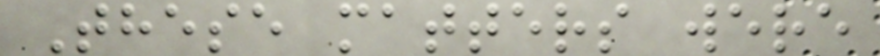These matters were
